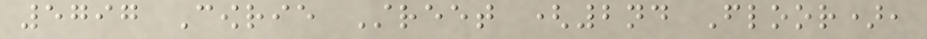5797 Cowrie Street (2nd Floor),
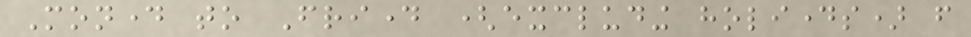Monday to Friday (excluding holidays) from
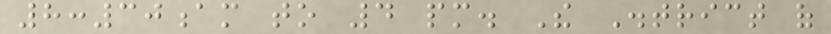8:30am to 4 pm. The District of
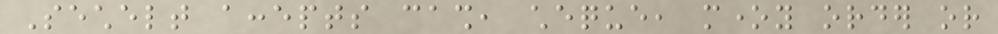Sechelt accepts cash, cheque, money order or
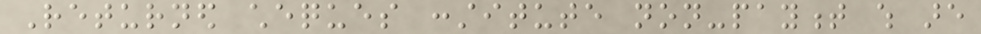Returned cheques constitute non-payment which are
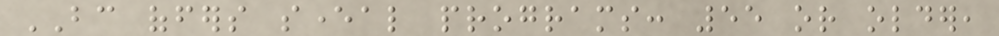BC offers several programs: 55 or older,
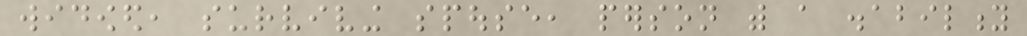widowed, surviving spouse, person with a disability
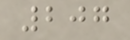207
